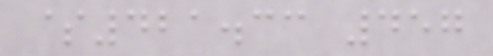$421.33 457
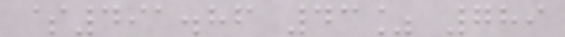$491.86 43% 789
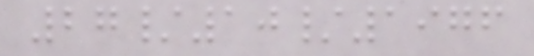27/10/1976
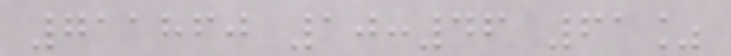711860 10:46 61%
